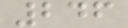246
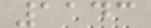1143
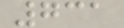731
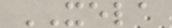XELA
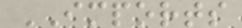IMPORTS
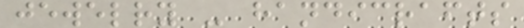jewelry - handicrafts
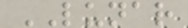LUNAR
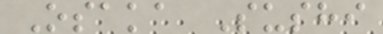Osaka Sushi
